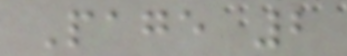Page 2
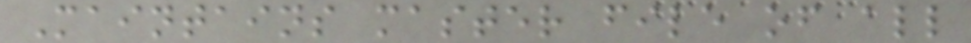Maintains master file of all
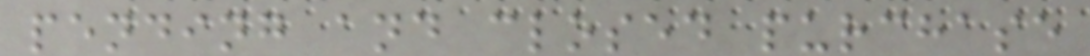pending and closed purchase
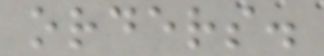orders.
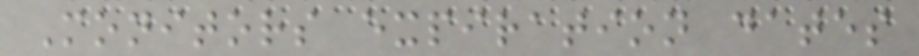Monitors expiration dates
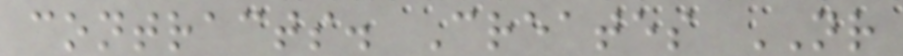contracts. Creates NR
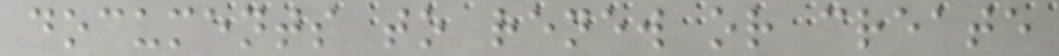documents to renew or create
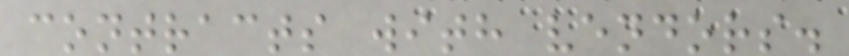contracts with vendors.
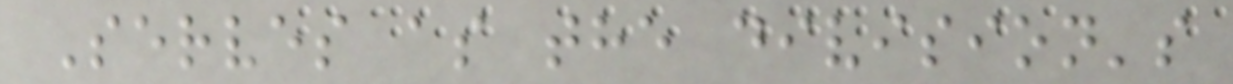Serves as the division's
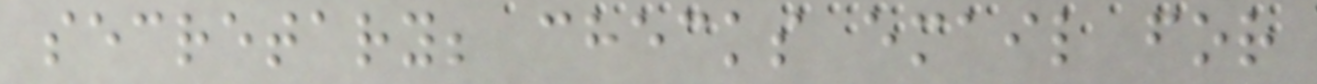secretary; checks email for
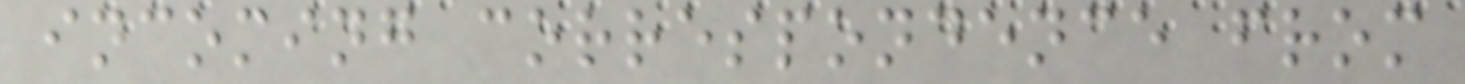incoming correspondence from
